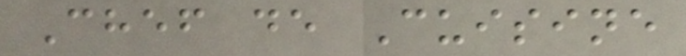Chef de Cuisine
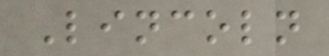Lincoln
